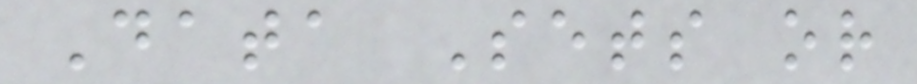Data Sets or
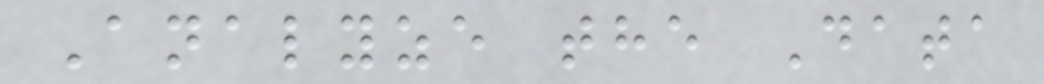Analyze the Data
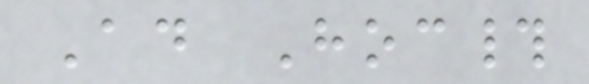Ad Hoc#
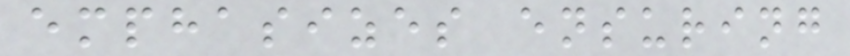emphasizes ensuring
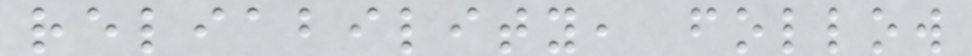reliability, follow
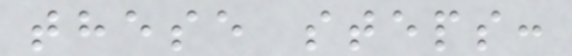these steps:
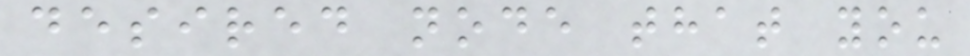desired node that you
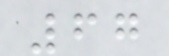67
